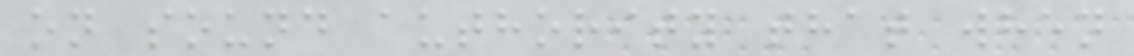on sound authority that when
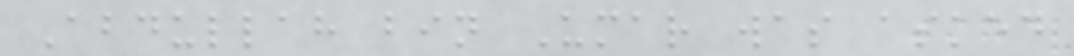Abdullah bin Umar was asked
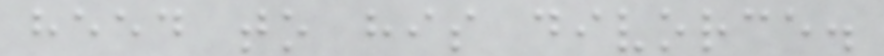heed to his divorce.
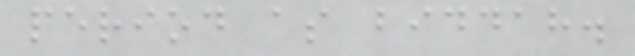period as biddah.
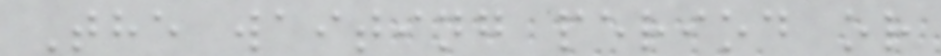The waiting period or
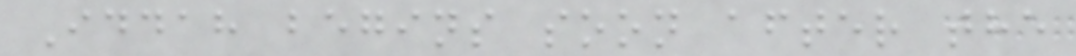Iddah begins soon after the
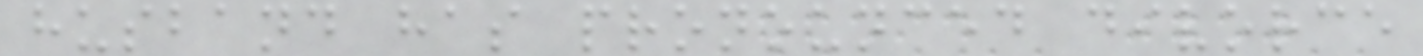husband has pronounced divorce
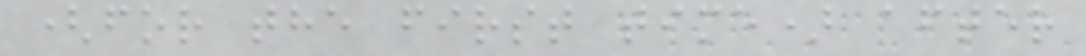(for the first time) after
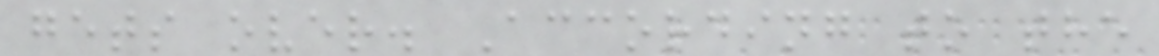gets over. According to the
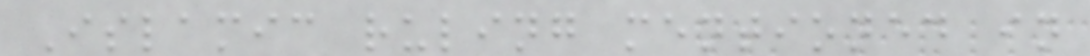Islamic ruling mentioned in
